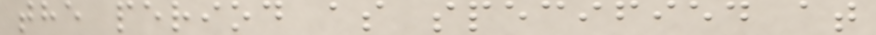the period as specified at
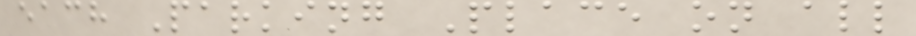each Parking Place on all
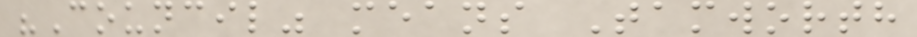"Council" means Tamworth
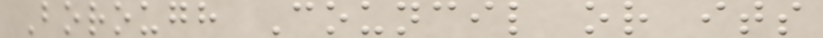Borough Council or its
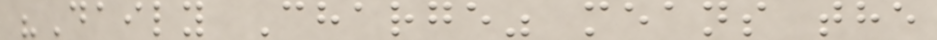"Daily Charge" means the
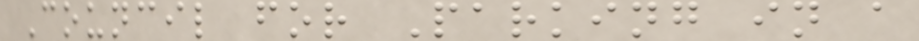Council for Parking in a
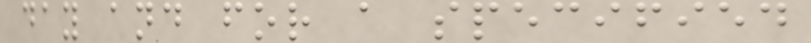day and for a specified
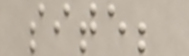site;
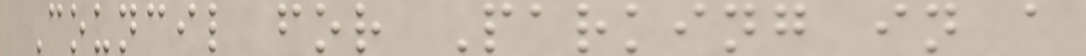Council for Parking in a
